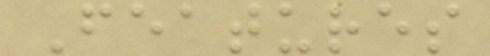Features
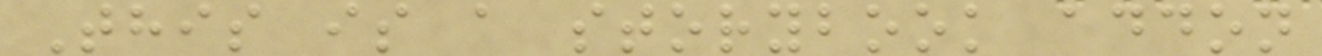This is a storybook addon
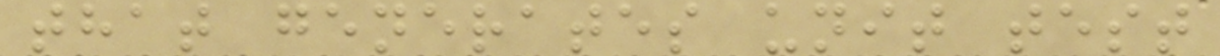that generates unit test
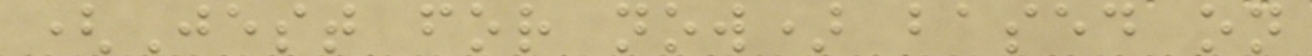(Jest for now) based on
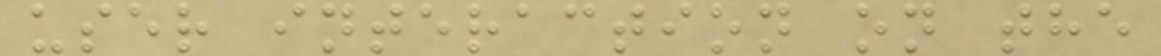user interaction on the
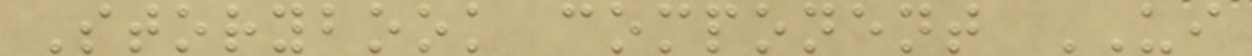Storybook component UI
